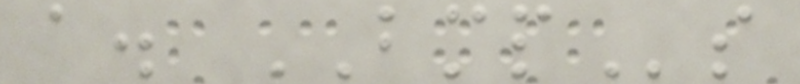a. BMPs
